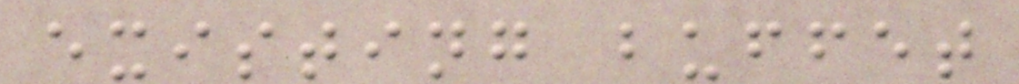existing buffet
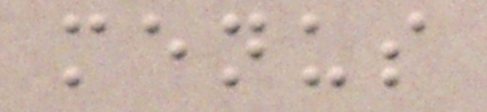menus
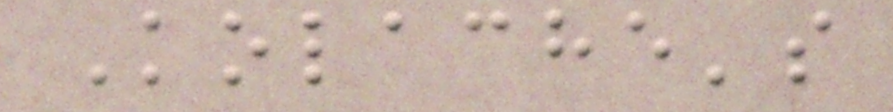Kolache's
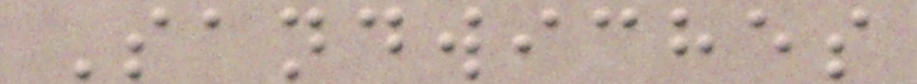Sandwiches
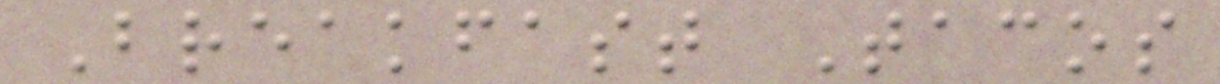Breakfast Tacos
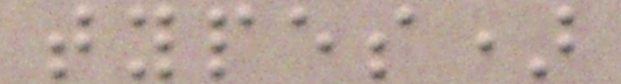types)
